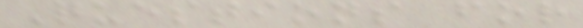Questions for
